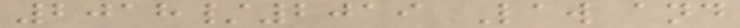2018/2019 Law and
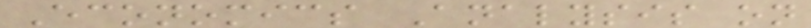Economics Analysis on
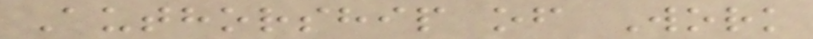Authorship of Work
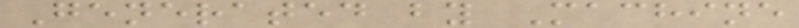Generated by Machine
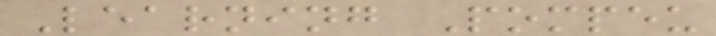Learning Pompeu
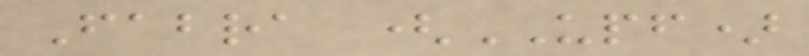Fabra (UPF)
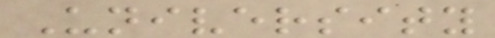University
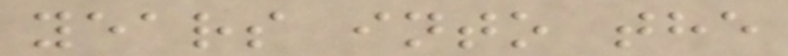years into the
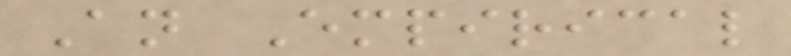An Empirical
